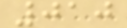010
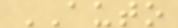AUTO
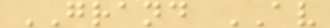GRAND AV
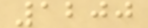1200
